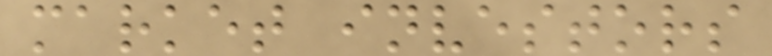market investors
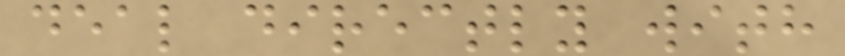deal directly with
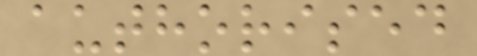authorised
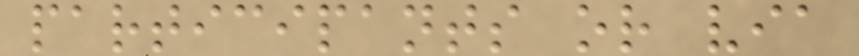participants or via
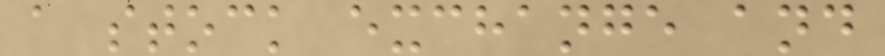a stock exchange and
